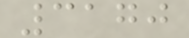3170
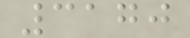3170
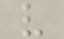v
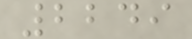2249
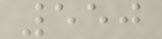550
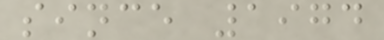since 1974
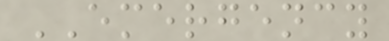EMERGENCY
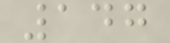147
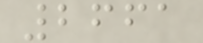2661
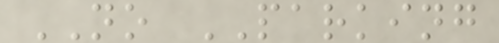NO PARKING
